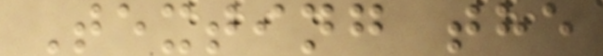Texting the
